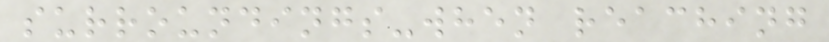surroundings-when reaching
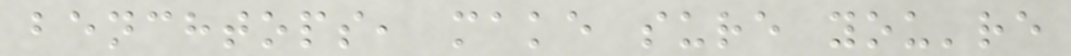benchtops, make sure you're
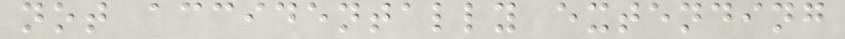not accidentally extending
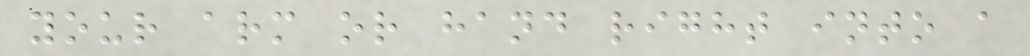your arm or hand right into a
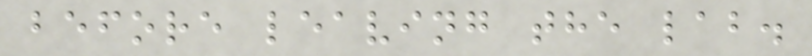before leaving the lab.
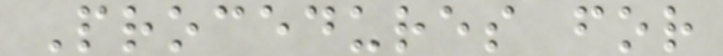Procedures for
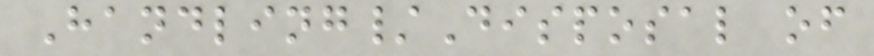Handling/Disposal of
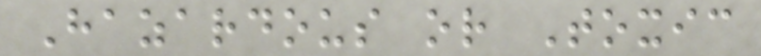Hazardous or Toxic
